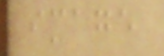image
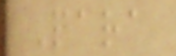Para
